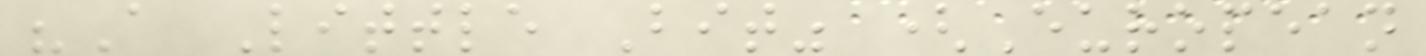"A Little Bit" (European
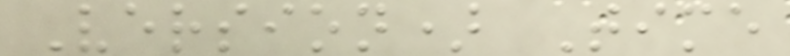Version) Time
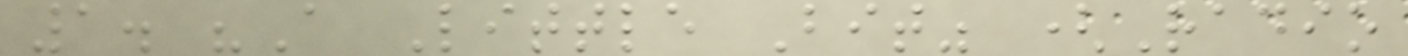1. "A Little Bit" (Radio
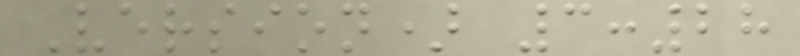Version) 3:28
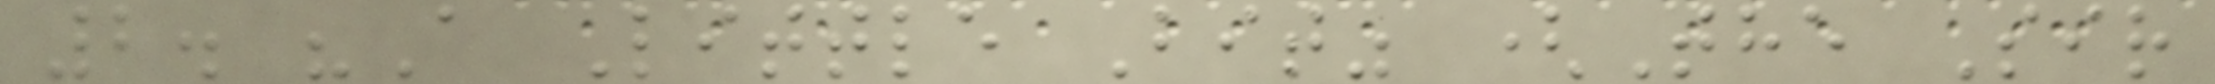2. "A Little Bit" (The Sir
